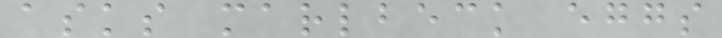asks marlbeck eggs
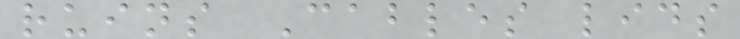ruins Cables lids
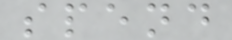spend
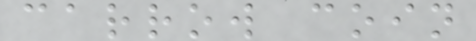carrow coin
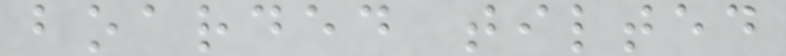boarded tilted
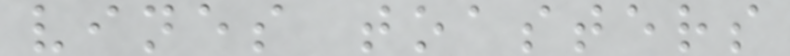vines toasters
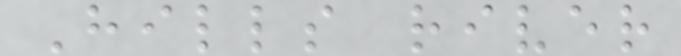Hills river
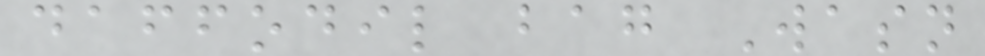daffodil bag Wasn
